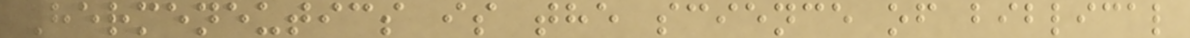Hermeneutics is the science of biblical
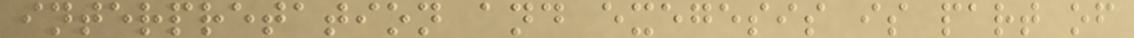interpretation and exegesis is part of
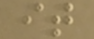it
